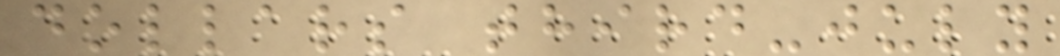dollars third-july
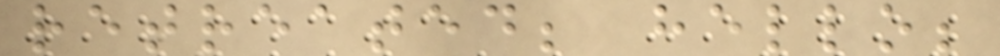retreated; hello;
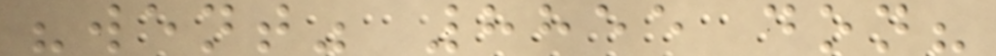"went" 8855 don?
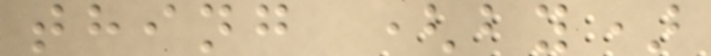thing (by)
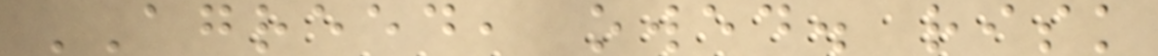AGREED, owed. risk
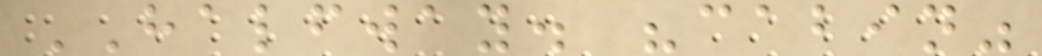HALFWAY. "cabin"
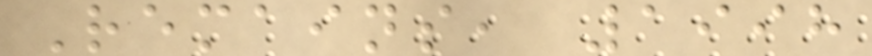Remains, 1998
